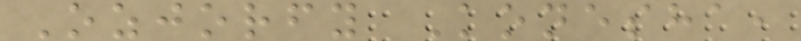Ozjorfy Konesha,
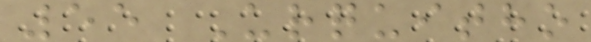55 Urquitho
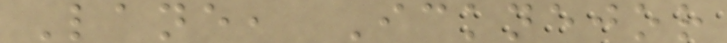Lane, Icknejor
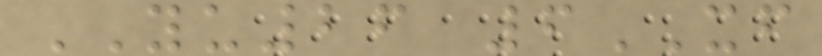YU26 6XF
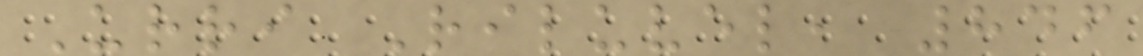Urri Riluvel, 846
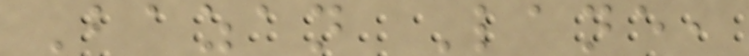Bazan Lane,
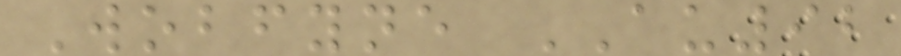Wobfyne AU92
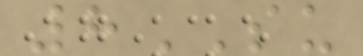8SU
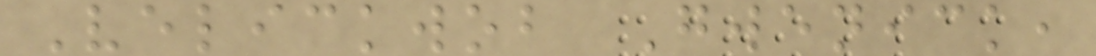Velickwob Gwenick,
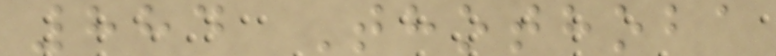884 Thothoba
